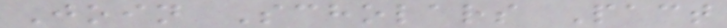Join Scholars Pact
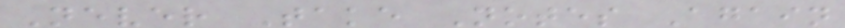Never Take Notes Again
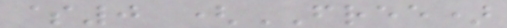$0 (FREE)
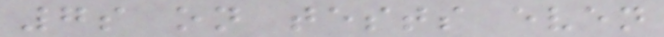7s on tests even
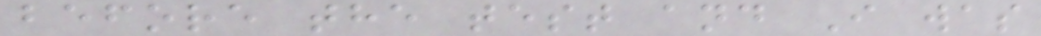before the test and I was
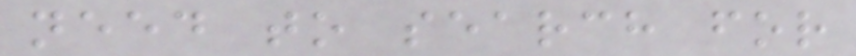need to search for
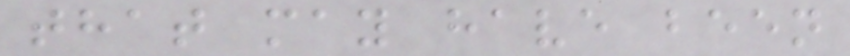that may have been
